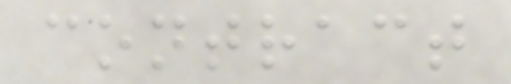contract
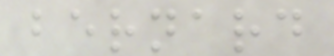bernard
